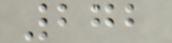272
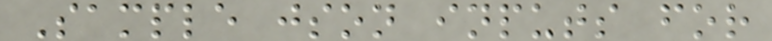Sample json inputs for
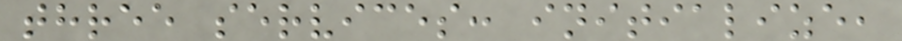three services: initialize,
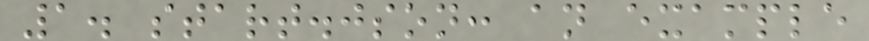1. start.json: an example
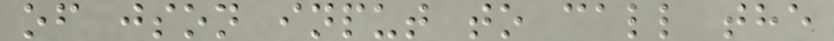of json input to call the
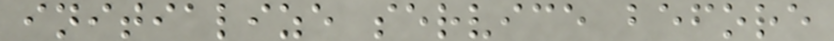initialize service before
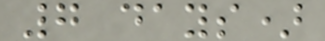7 days)
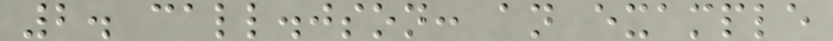2. call.json: an example
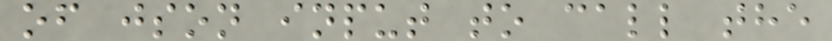of json input to call the
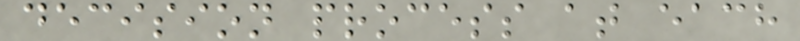decision process at each
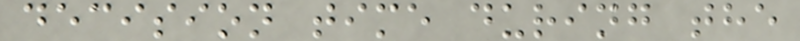decision time during the
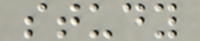study
